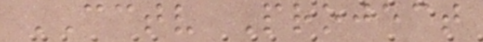CCTV Project
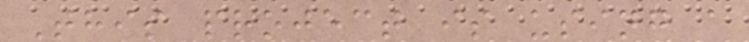This project is using a
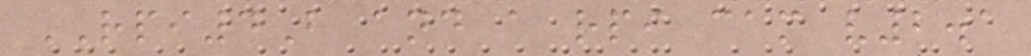RPI4B and a rpi cam v2.1
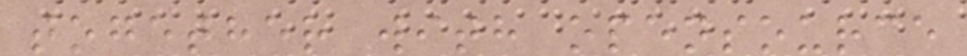together with opensource
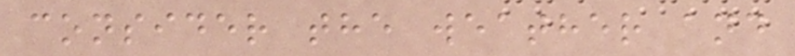consider the weather and
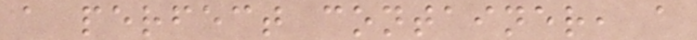a perfect container, a
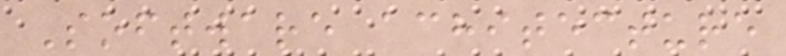Software achitecture
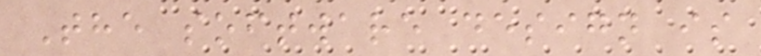The software design is
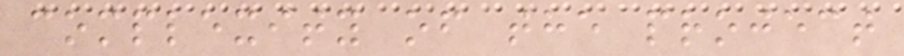complexity of the project
